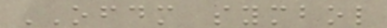OFDM symbol
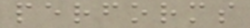performs
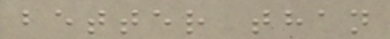better than
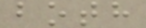both
